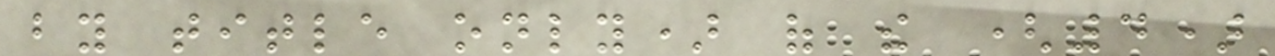by title only) of the (4)
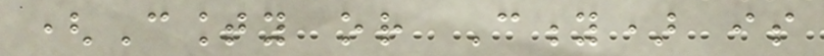(County or City) is
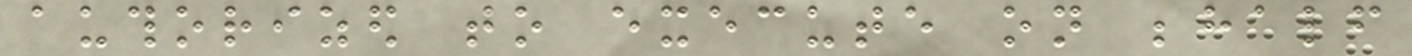authorized to execute on behalf
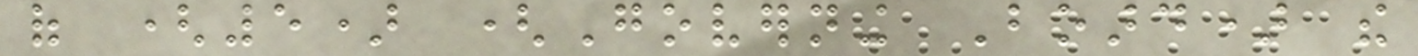of (5) (Governing Board) the
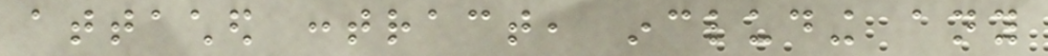attached contract, including any
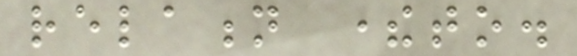relation thereto.
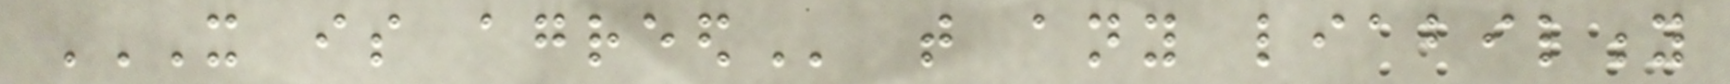IT IS AGREED that any liability
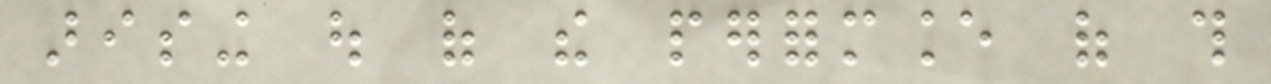arising out of the performance of this
